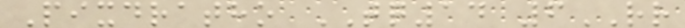Pixdratho TQ14 6RR
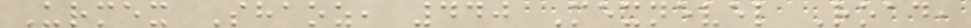Urmex Shaoz, 440 Mexnevel Road,
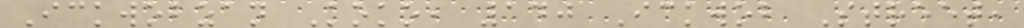Ickwobzan Koko, 140 Ickwob Street,
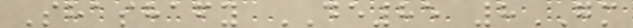Shashafy DE85 8GM
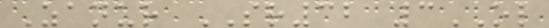Zanur SR32 3OL
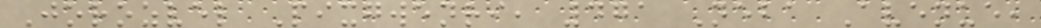Jorozvel Pixgwenri, 471 Neba Avenue,
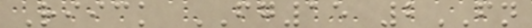Riick FG15 2FN
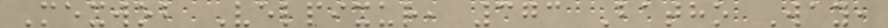Mexwob Velpixur, 373 Batho Way,
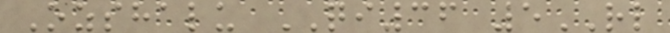Ozshalu QI36 5RL
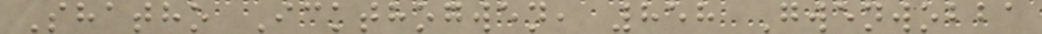Shatho Ickthogwen, 858 Gwenwobba
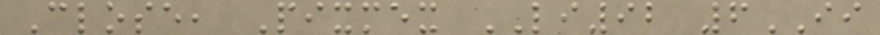Close, Pixmex LI92 6II
